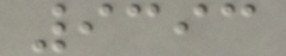9393
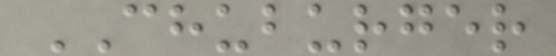CHUBURGER
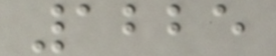1225
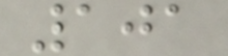101
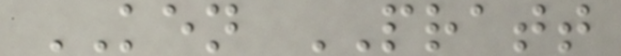KEN PRATT
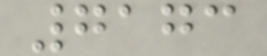7173
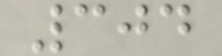304
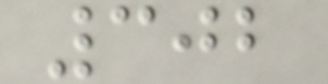302
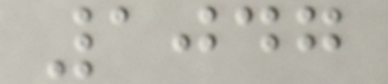1047
